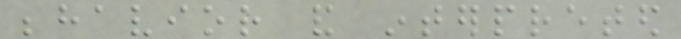behavior and interpreted
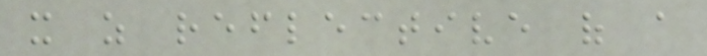it as reflective of a
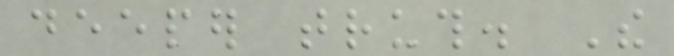deeper truth. The
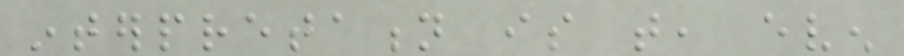interpretation is that, even
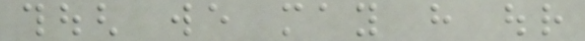though we may have our
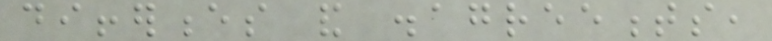differences and disagreements,
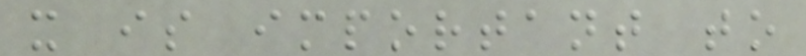it is important to
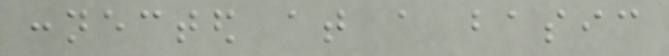connected at a basic
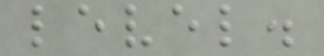level.
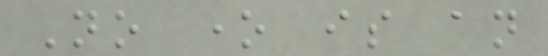No one is an
